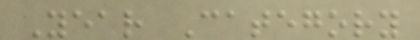Year Category
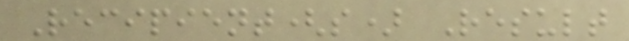Recipient(s) Result
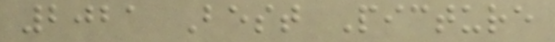2021 Best Picture
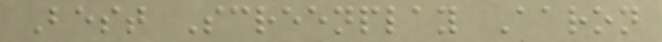Best Screenplay Aaron
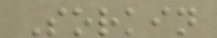Sorkin
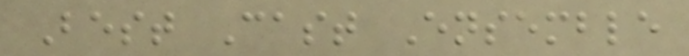Best Cast Ensemble
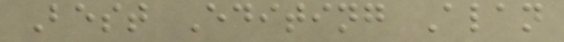Best Editing Alan
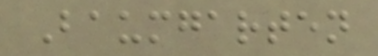Baumgarten
